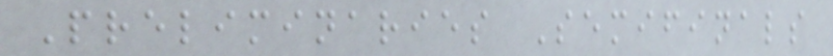Preliminaries Semifinals
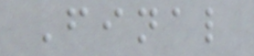Final
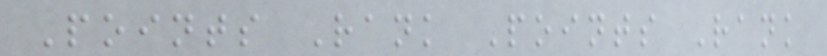Points Rank Points Rank
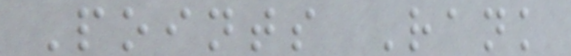Points Rank
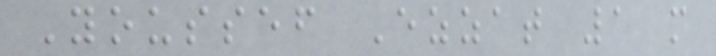Youssef Ezzat 1 m
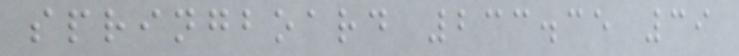springboard 233.35 39
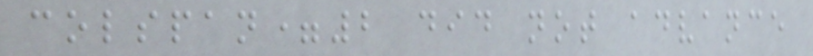colspan=2 did not advance
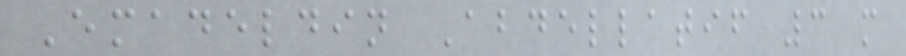Emadeldin Abdellatif 3 m
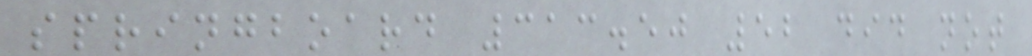springboard 313.50 52 did not
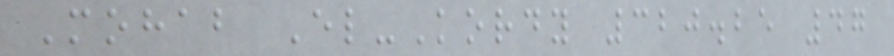Mohab El-Kordy 320.25 47
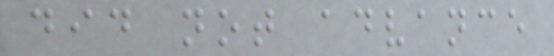did not advance
